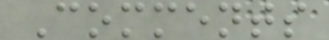Comments
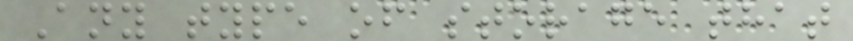Any type of storage that
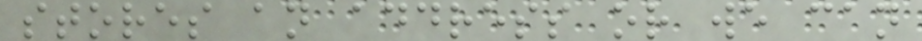stores an address or we can
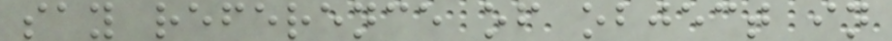say reference of object in
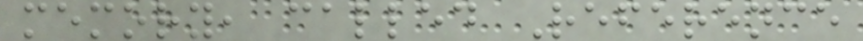memory, called Reference
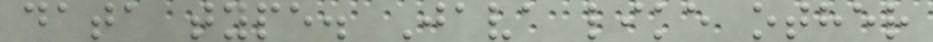data type. Java like other
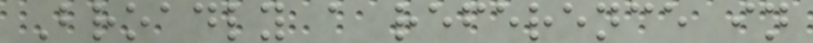Broadly a reference in
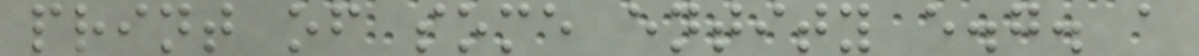print of some entity e.g. a
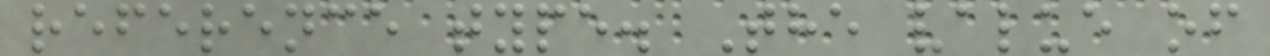reference type. The value of
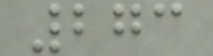273
